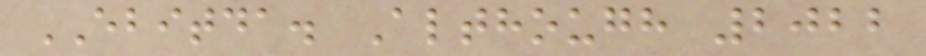EBITDA. Although 2022
